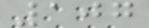107
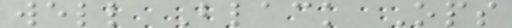well Black Ops
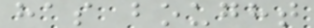has bought
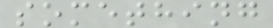something
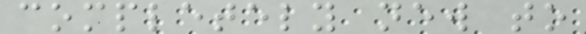completely new to
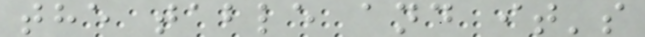the table and it's
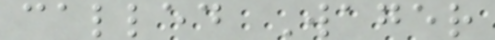called Wager
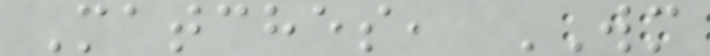Matches, WM
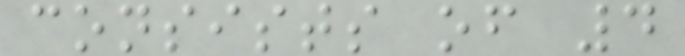consists of 4
